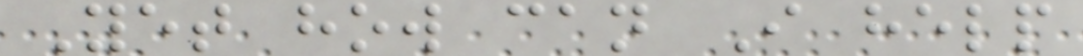Yet how can I help
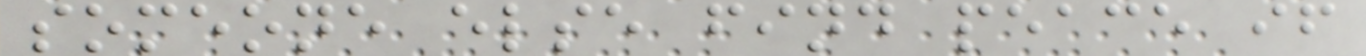someone else find peace if
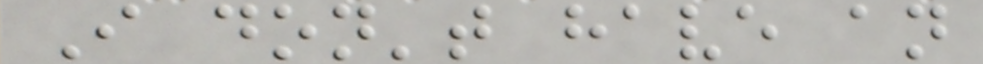I don't have an
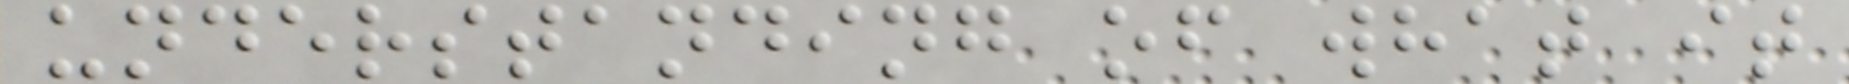understanding of what it
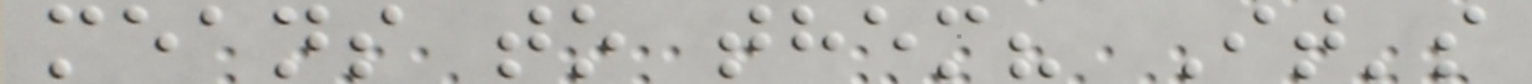means to them? It's
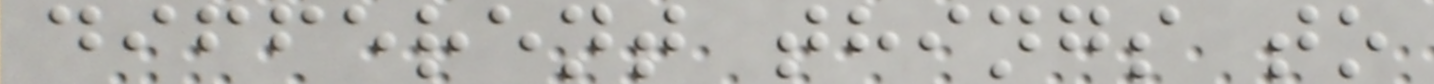different things to
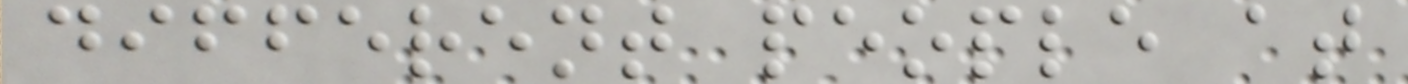different people at
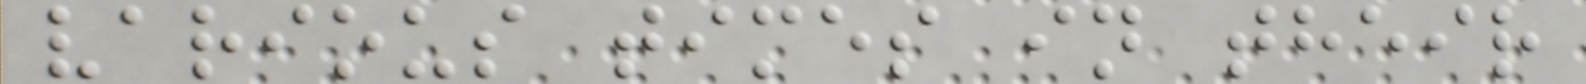various times in their
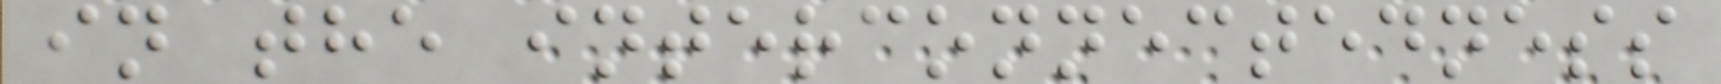in the interconnectedness
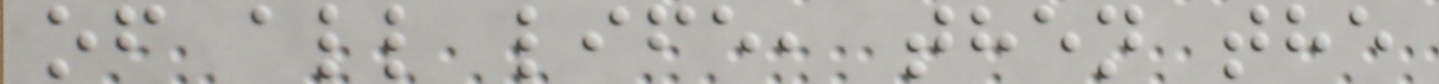of all life, then the
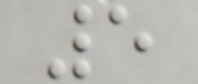5
